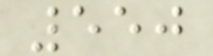550
